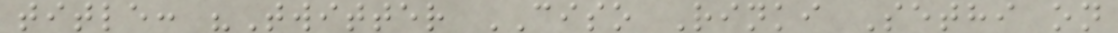title: "Twitter CISO Rinki Sethi on
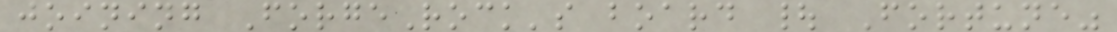joining ForgeRock's board | Fortune"
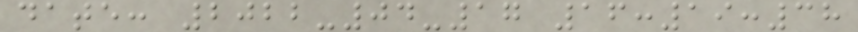date: 2022-04-17 16:19:38
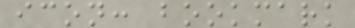icon: bookmark
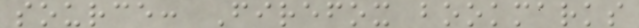source: Firefox bookmarks
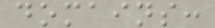domains:
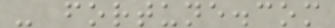- fortune.com
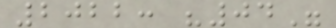2022: "04"
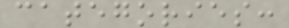categories:
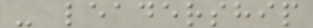- leadership
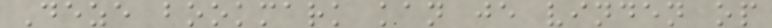Deze bookmark kan je vinden op
